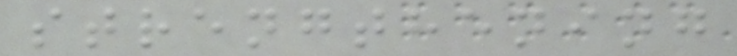strengthening
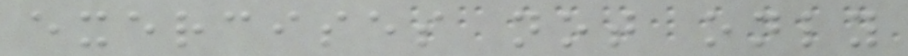exercises not only
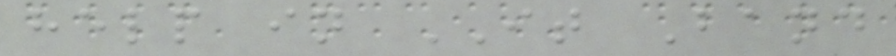help in IT Band
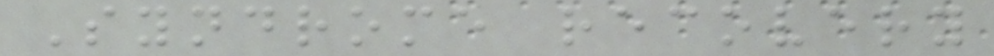Syndrome recovery
